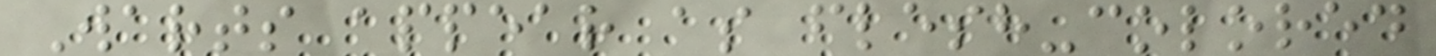Warts appear as flesh-colored
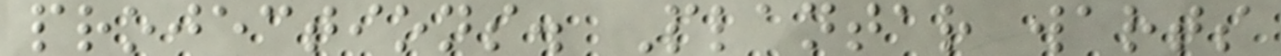projections. Plantar warts
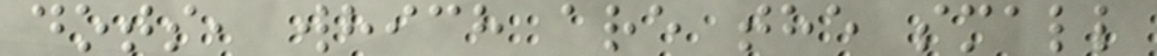dots, which are the small
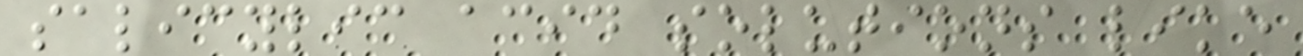salicylic acid solutions like
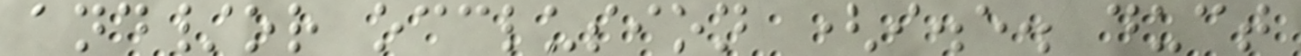and/or occlusion (i.e. duct
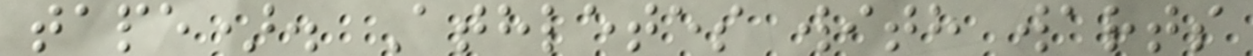tape). Athletes with warts
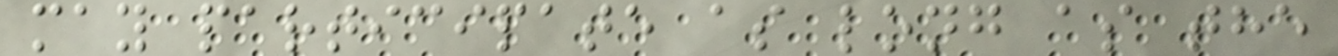may participate as long as the
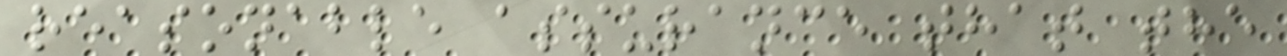reasonable assurance that the
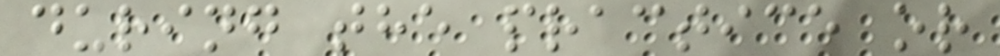during the practice or
